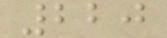220
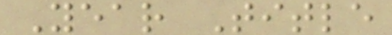Year Title
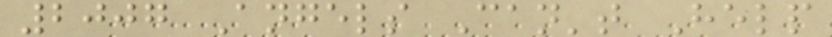2007 Angels Can't Help
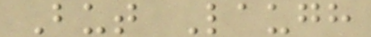But Laugh
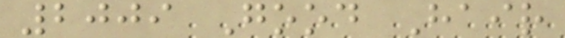2009 Good Hair
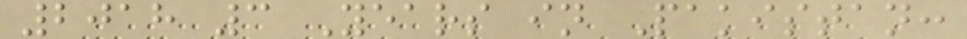2018 3 Years in Pakistan:
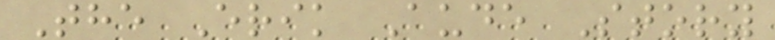The Erik Aude Story
